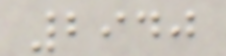2940
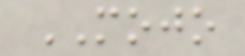MOJO
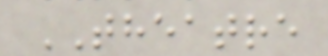THEATRE
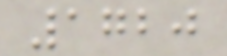1720
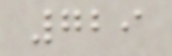729
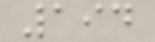194
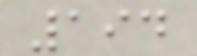194
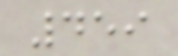459
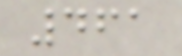461
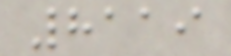8119
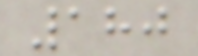180
